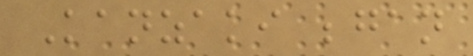Kanzaki began
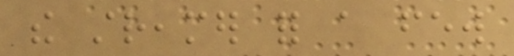the streamer for a few
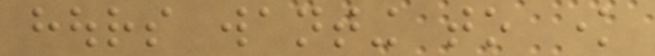hours wanting to know
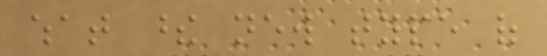what these new type of
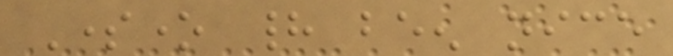Someone had been nice
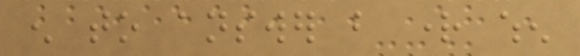enough to answer but right when
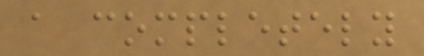a completely
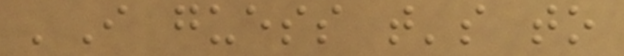'I guess that's to
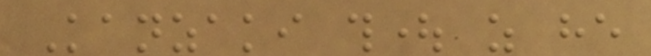Kanzaki thought as he
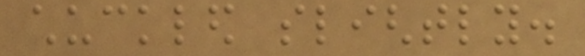chuckled slightly.
